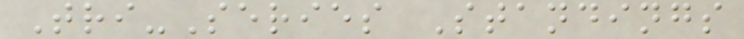Tri-Series Standings
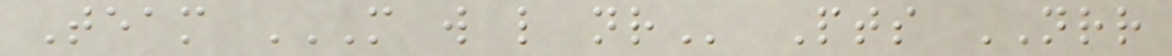Team M W L NR Pts NRR
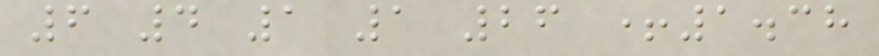6 4 1 1 26 +1.38
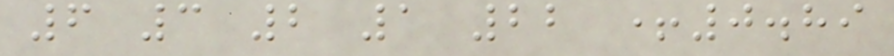6 3 2 1 22 +0.89
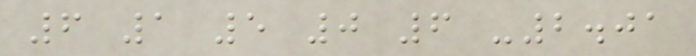6 1 5 0 6 -2.01
